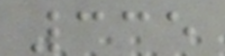335
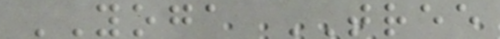YOGA TREE
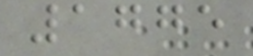1775
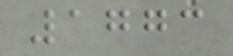1773
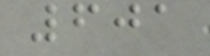601
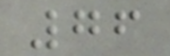76
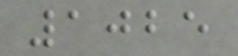1025
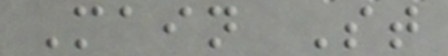Main St
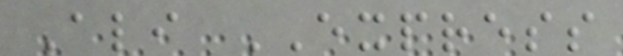Ali EXPRESS
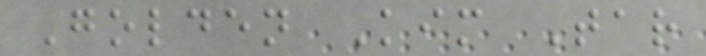Golden Kim Tar
